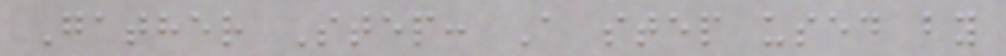Gather Step: A step used by
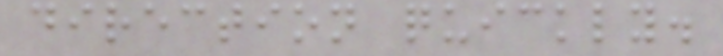direction quickly.
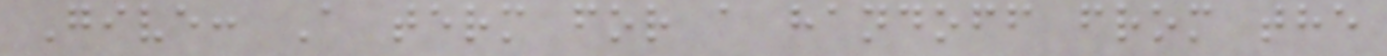Give: A term for a handoff from the
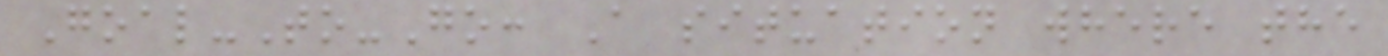Goal-To-Go: A situation where the
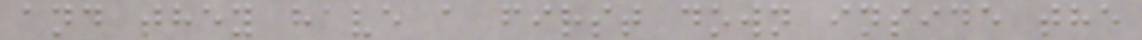and they have a first down inside the
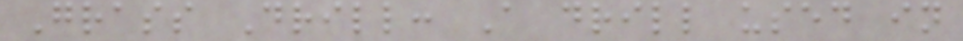Grass Drill: A drill used in
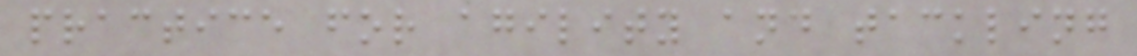practice for agility and tackling
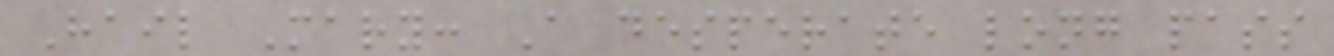Hail Mary: A desperate long pass
